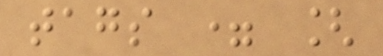tags = [
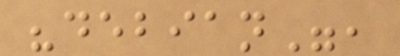"debian",
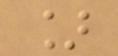]
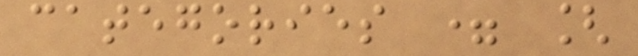categories = [
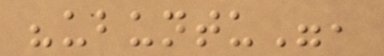"ubuntu",
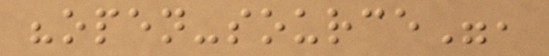"open-source",
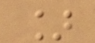]
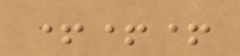+++
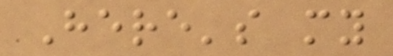Here's my
